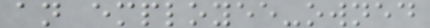an employee-owned
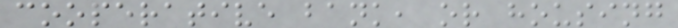cooperative bank, or housing
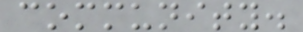community.
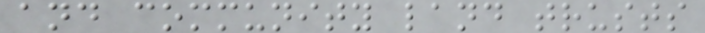and community land trusts
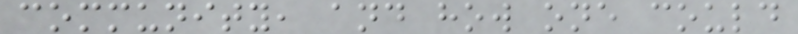community, and how one could
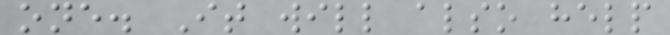one. It will also help
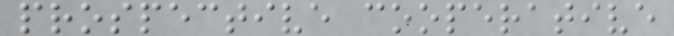prospective cooperative
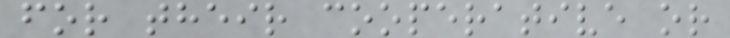for their cooperative or
